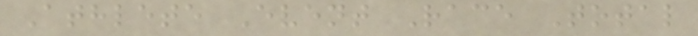Athlete Event Race Total
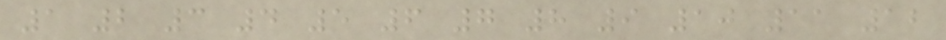1 2 3 4 5 6 7 8 9 10 11 12
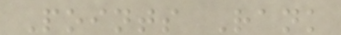Points Rank
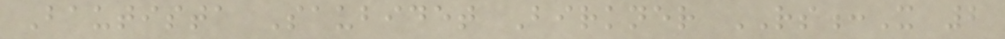Bautista Saubidet Birkner RS:X 2
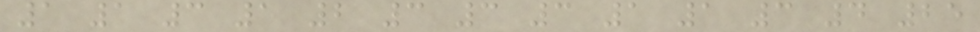1 1 3 1 2 3 3 3 1 1 3 4 25
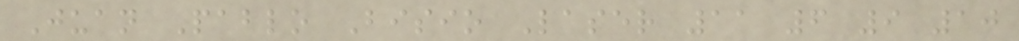Juan Pablo Bisio Laser 11 6 9 10
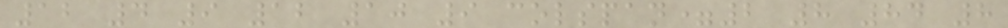12 4 9 12 10 9 colspan=2 8 84 8
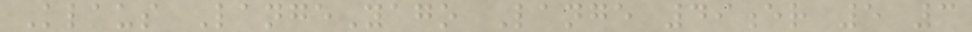Klaus LangeYago Lange 49er 5 3
